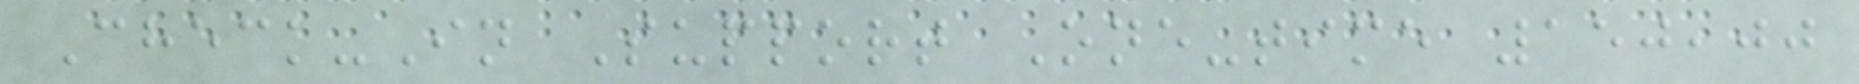Check-In Support One-time 150,00
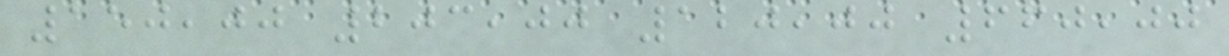150,00 203,00 120,00 660,00
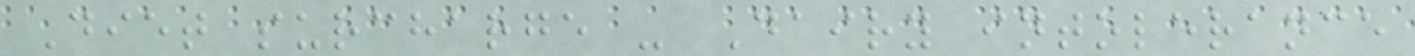Diet surcharge - Dairy intolerance
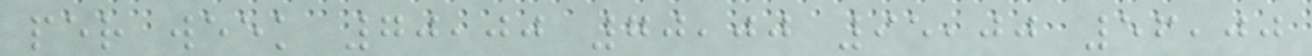per week 70,00 70,00 95,00 56,00
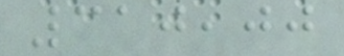310,00
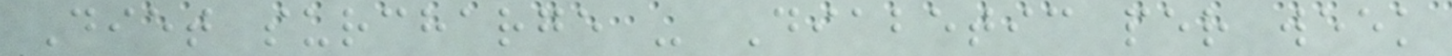Diet surcharge - Diabetic per week
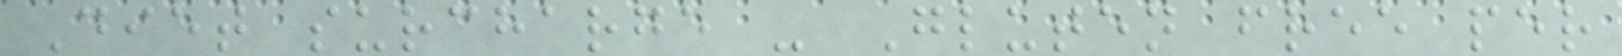Diet surcharge - Gluten free per
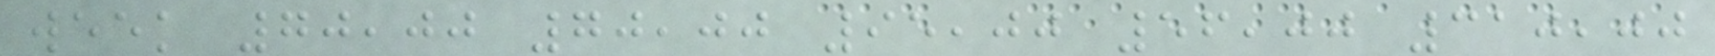week 70,00 70,00 95,00 56,00 310,00
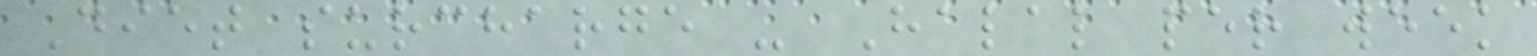Diet surcharge - Halal per week
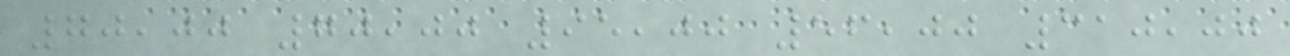70,00 70,00 95,00 56,00 310,00
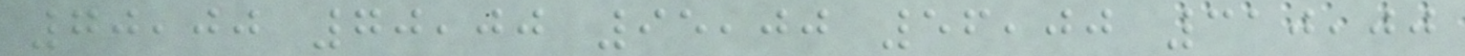70,00 70,00 95,00 56,00 310,00
